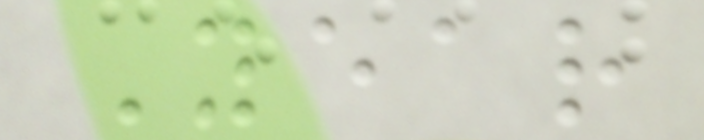Year
